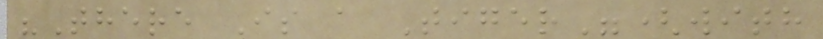"There Is a Tiger"(with
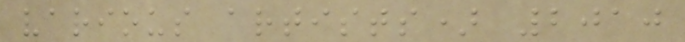various artists) 2010
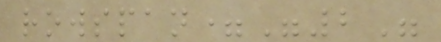rowspan="2"
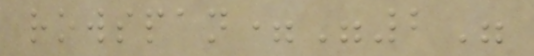rowspan="2"
